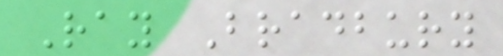Ray Bradbury
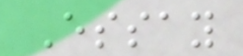Essay
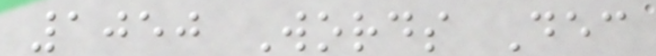1050 Words Dec
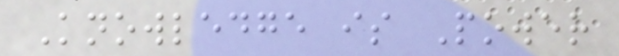Knowledge is Power
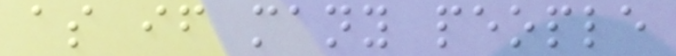as if many people
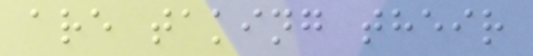are taking their
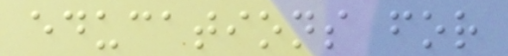educations for
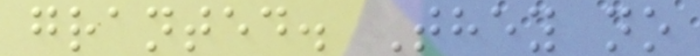granted. They no
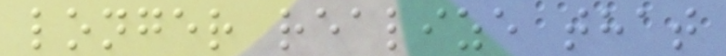longer realize that
